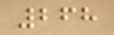268
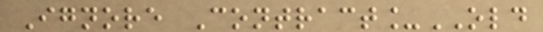Ignore Contract_OLD
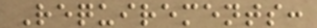Requirements:
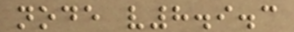node v8.9.3
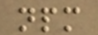npm
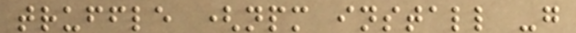truffle (npm install -g
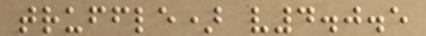truffle) v4.0.5
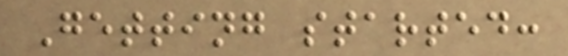Getting started:
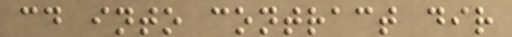cd into contract dir
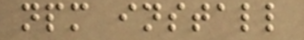npm install
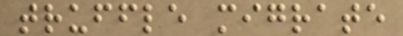truffle migrate
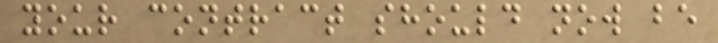your contract should now be
